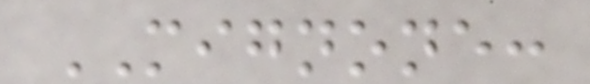MIGNONE:
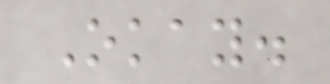Okay.
